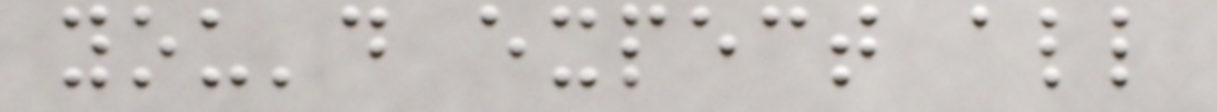you'd expect all
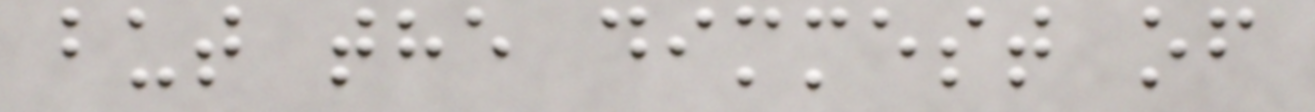but the dimmest of
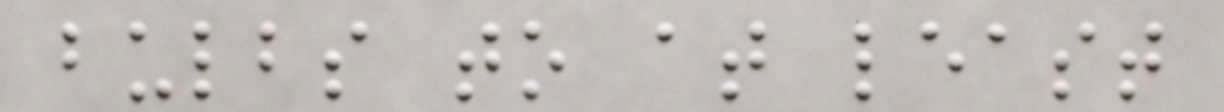bulbs to at least
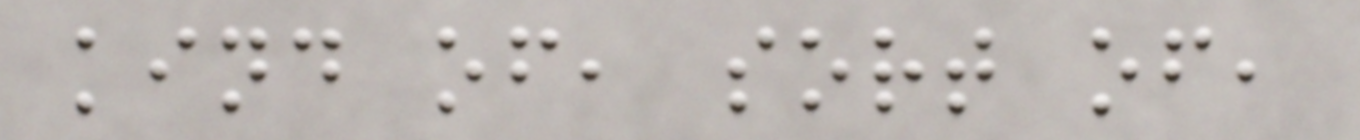kind of, sort of,
